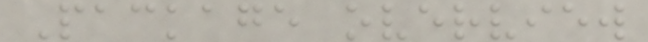Package overview
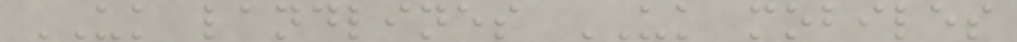UK landlines UK mobiles
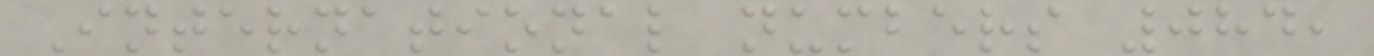International numbers 084,
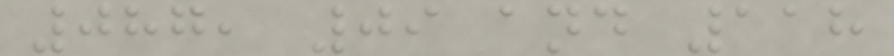087, 09 and 118
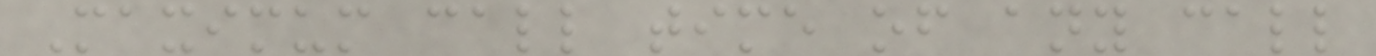Maximum call time of any call
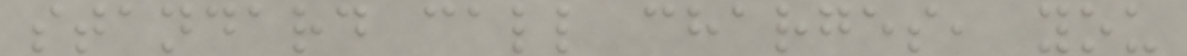standard call charges, you
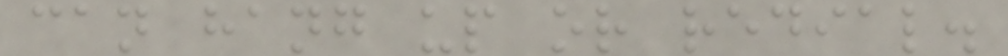can hang up or redial.
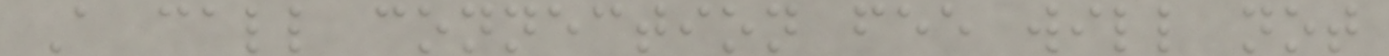A call connection fee will not
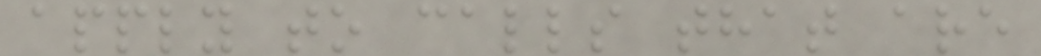apply to calls that are
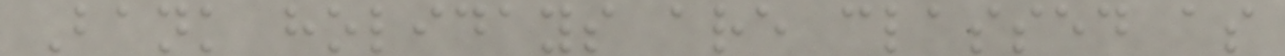Bank holidays are classed as
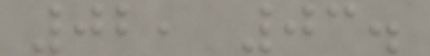02, 03.
